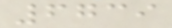6739
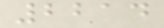2214
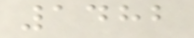1482
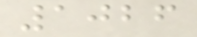1026
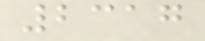2317
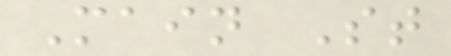Main St
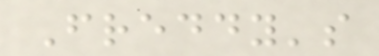Freddy's
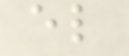el
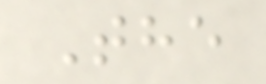The
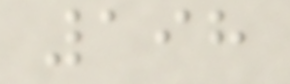198
